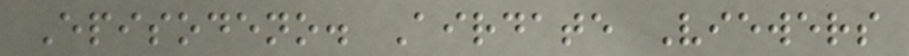Episodeno. Airdate Viewers
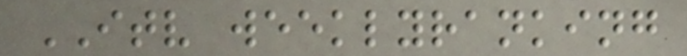ITV weeklyranking
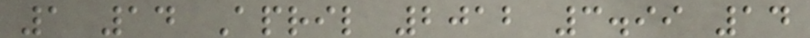1 14 April 2012 3.99 14
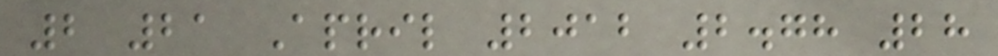2 21 April 2012 2.78 28
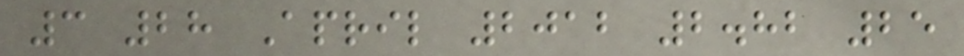3 28 April 2012 2.82 25
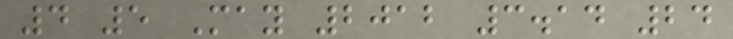4 5 May 2012 3.14 24
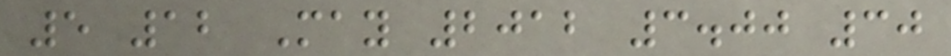5 12 May 2012 3.00 30
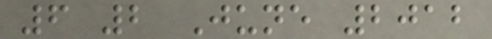6 2 June 2012
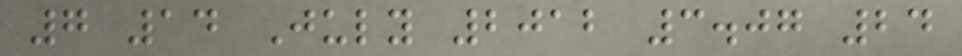7 14 July 2012 3.07 24
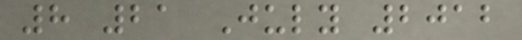8 21 July 2012
